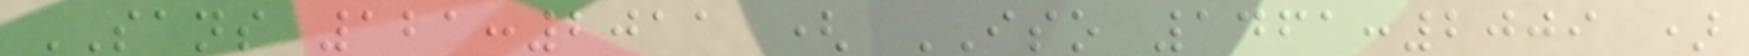SANS 121:2011 ( ISO 1461:2009 )
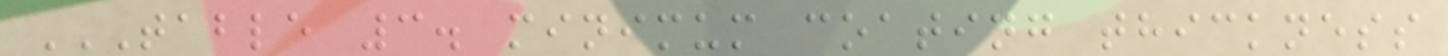TABLE 3. MINIMUM COATING THICKNESS
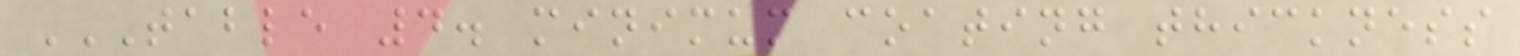TABLE 4. MINIMUM COATING THICKNESS
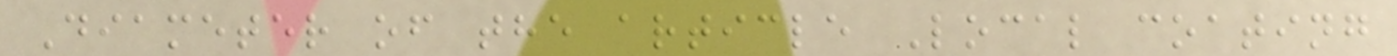Diameter of the article Local coating
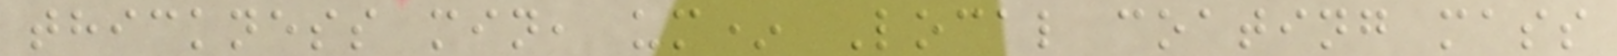thickness min, um* Local coating mass
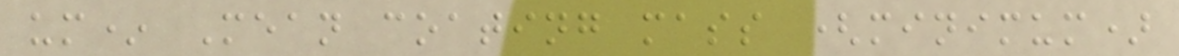um* Mean coating mass (minimum)
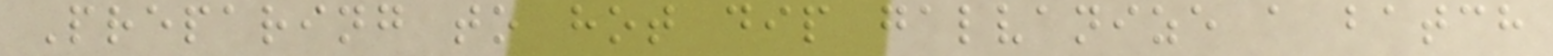Preparing to hot dip galvanize a batch
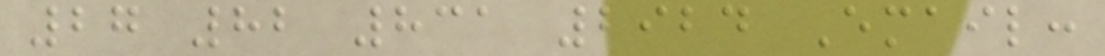27 82 831 2924 Email:
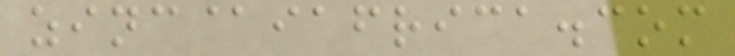zinc@iafrica.com
